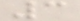3
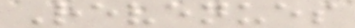Revenues
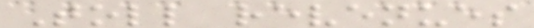Toll revenues
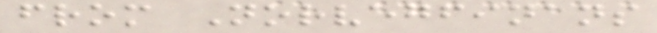from Norvegfinans
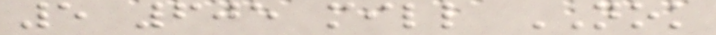5 605 mill NOK
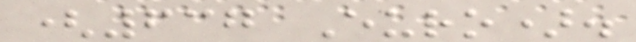(637 Euro).
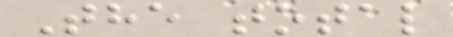The total
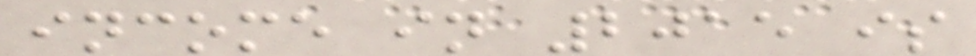income in 2015 is
